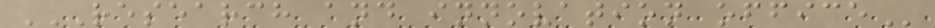RESEARCH AND INNOVATION OFFICE
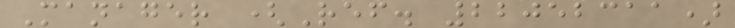Manager (Ref. 22052311)
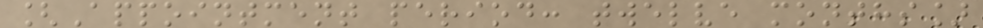[Appointment period: twelve months]
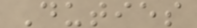Duties
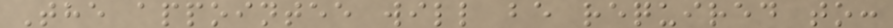The appointee will be required to:
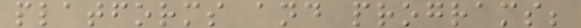platforms and programs;
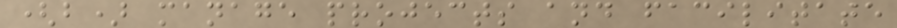(b) manage projects and facilitate
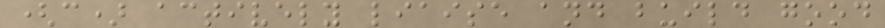(c) actively liaise and build good
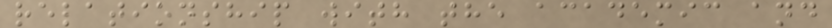relationship with the academic and
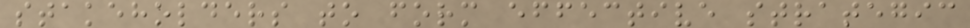stakeholders to form effective strategic
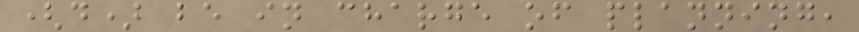(d) be in charge of planning,
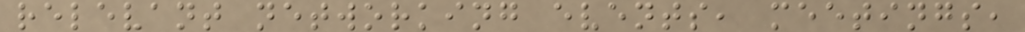relevant networking events, meetings,
